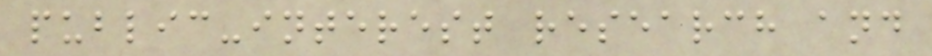public-interest research and
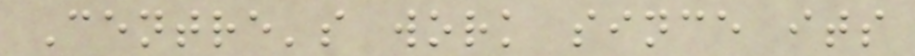Centre's work since its
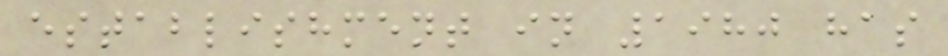establishment in 1980 has
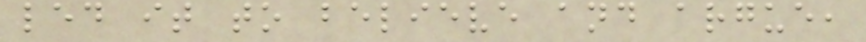led it to believe and argue,
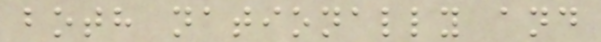both nationally and
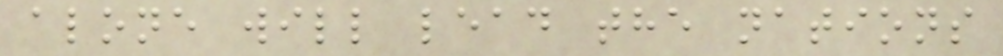alone will lead the nations
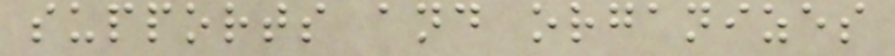supports and organizes
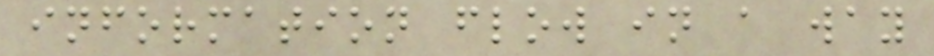information flow in a way
